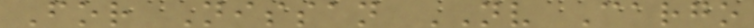For Nissan NV Cargo
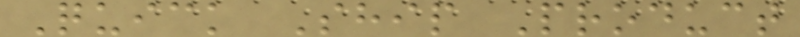Quick Ship Product
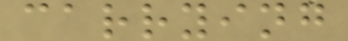carrying
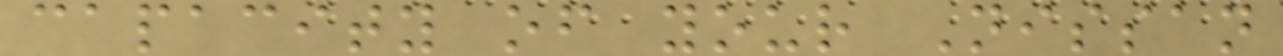capacity of your Nissan
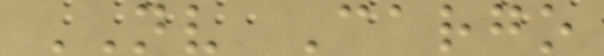NV Cargo
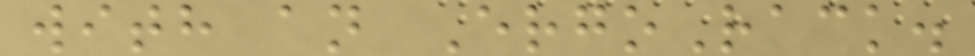with an ErgoRack.
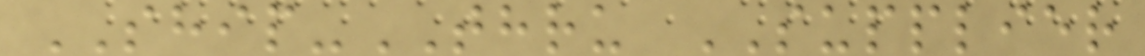SHIP-THRU SUPPLIER
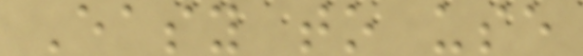Easy to use
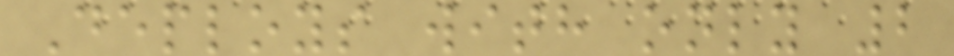Deploys with only 2
